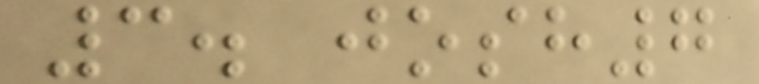3. josh7
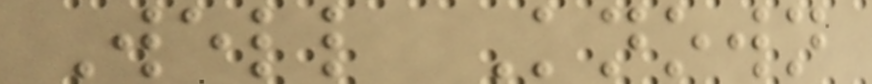Well Known
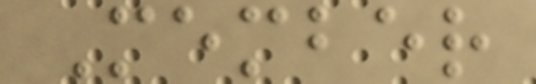Member
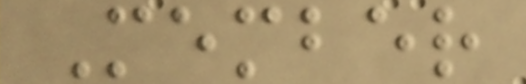Member
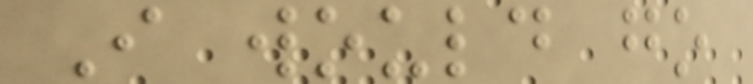I would go
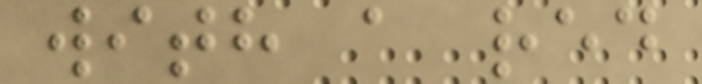with a red
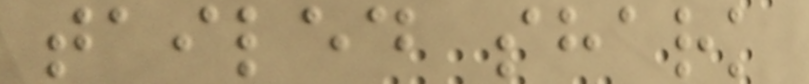tailed shark
